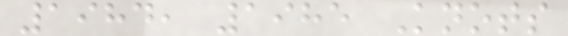1984, 1985 Knots
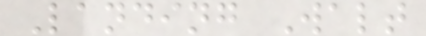Landing Walt
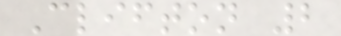Clifton 2
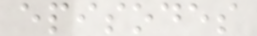episodes
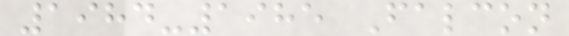1984-1985 Falcon
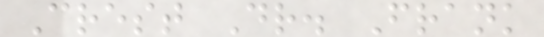Crest Dr. Frank
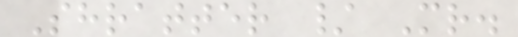Shratter / Mr.
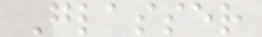Glasser
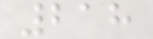218
